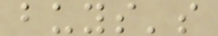buys's
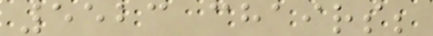5523 chairs;
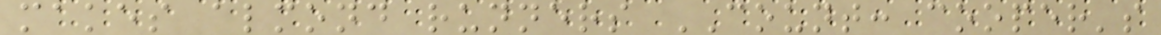makes almond runners COUNT: cooper's
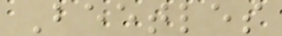Beetles
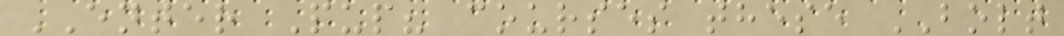ENTER Pup? courses these BOLT
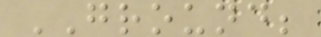GROUND;
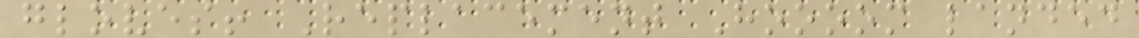gloves! Replacement Hoooom landed
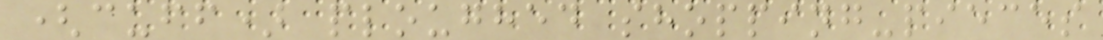(cuff) ploughed shopping-pieces
